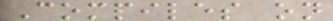Compiles on
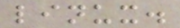linux.
